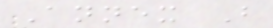Annex B
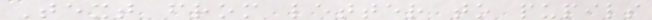Text from letter to pupils
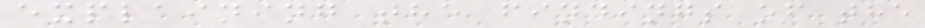explaining the findings of the
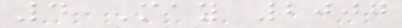4 May 2007
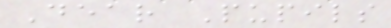Dear Pupils
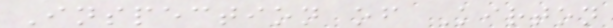Inspection of Kirton
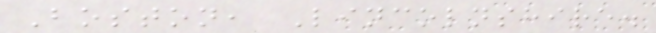Boston, Lincolnshire.
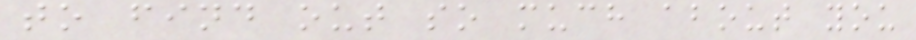to find out so much about you
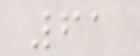61
